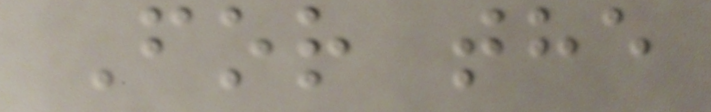For the
